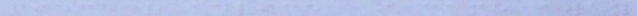piece of advice I came away
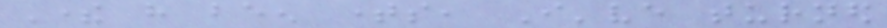There have been times, I've turned
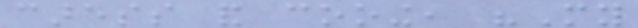caress and cooing, "My
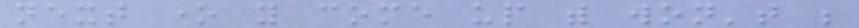next one you come up with won't be
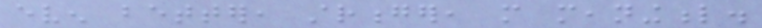even better, stronger, more meaningful.
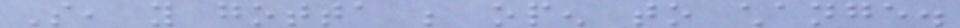So, you gotta be open to change.
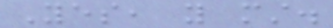Yes, you must.
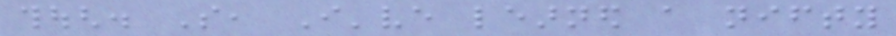though. So, I've learned a nifty
